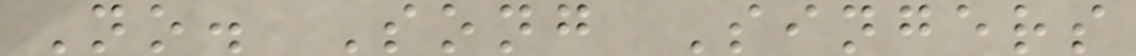No. Song Singers
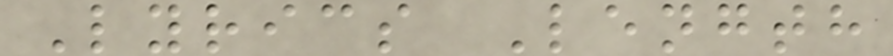Lyrics Length
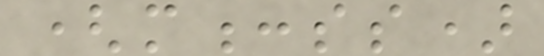(m:ss)
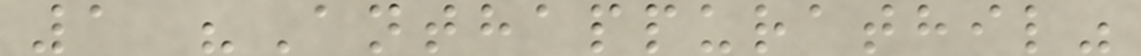1 "Anthappurathil"
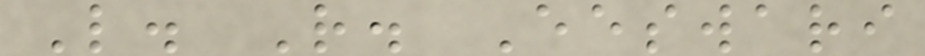L. R. Eeswari
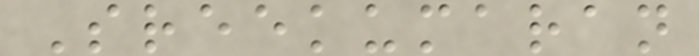Sreekumaran
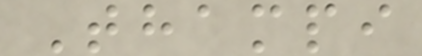Thampi
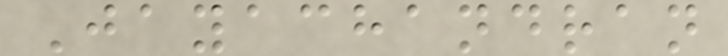Jayachandran
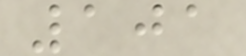101
